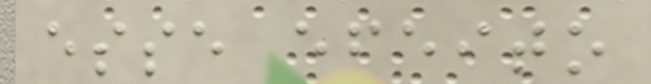esse efeito
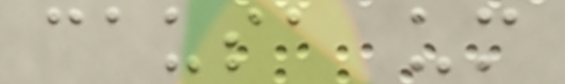causa um
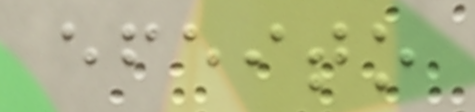efeito
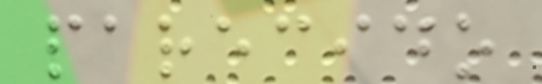parecido
